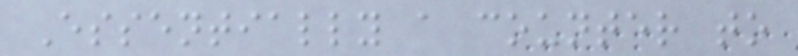Essentially a counter to
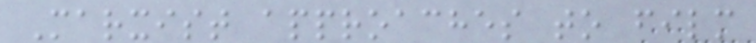Marxist approaches to film
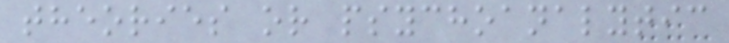theories or psychoanalytic
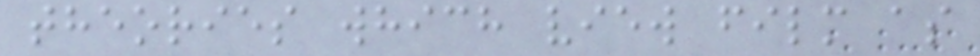theories which view film as
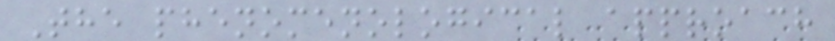The phenomenological approach
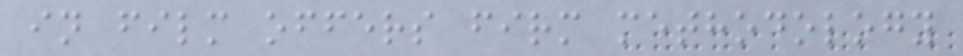in film offers firm methodology
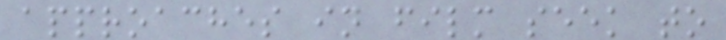approaches in film seek to
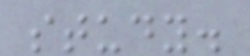study.
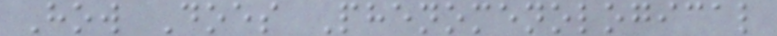How Does Phenomenological
